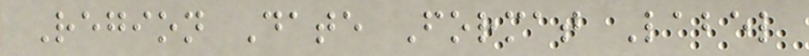Region Date Format Label
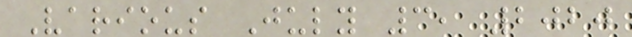Various July 3, 2020
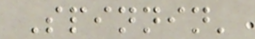Spinnin'
